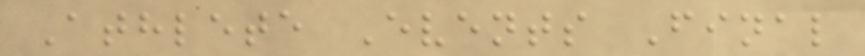Athlete Events Final
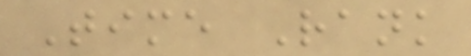Time Rank
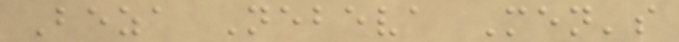Beza Nebeva Men's
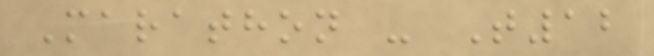Marathon - T12
